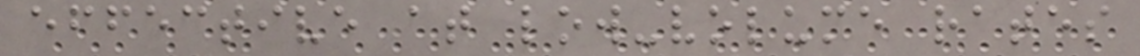effective at low-volume rates
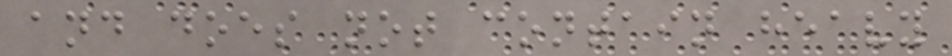and does not contain heavy
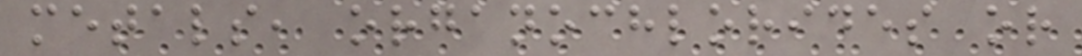metals, organochlorides or
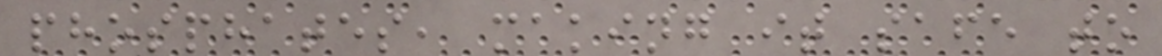phosphates, making it safe to
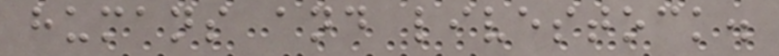humans and livestock.
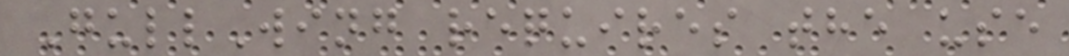GullWing requires the use
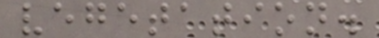vegetation.
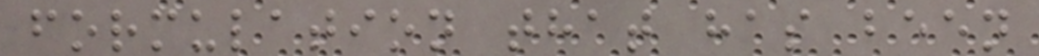formulation that has been
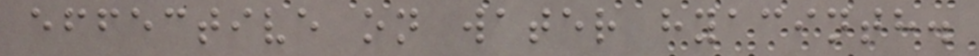effective on water hyacinth.
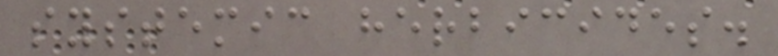systemic herbicides.
